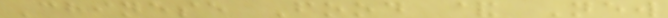Chinese Food & New
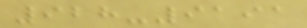928-9191
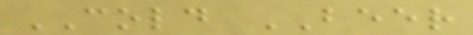COLD BEER
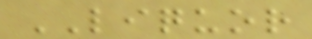LIQUOR
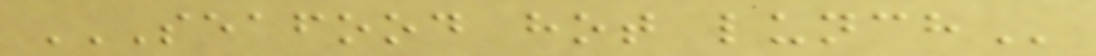SEAFOOD HOT LUNCH
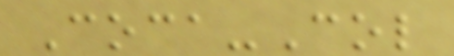Coca-Col
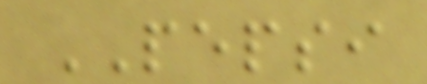PEPSI
